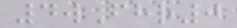4wFhr0
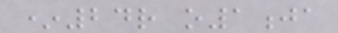*24r o1ja
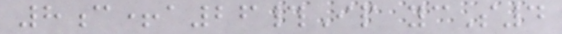8c+a26#Ip ycS4
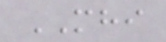MHI
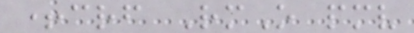+crf RmO pmv
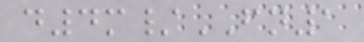d4m/FN1
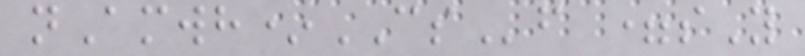nAmwh*CSf =sY
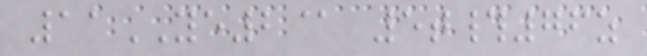11YE2@ 5t#76z
